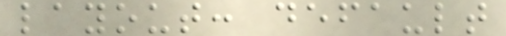layout: default
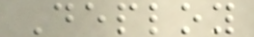Deploy
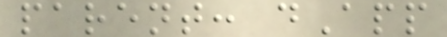parent: dApp
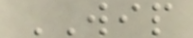WIP
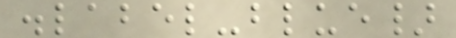.label-blue}
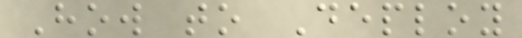How to Deploy
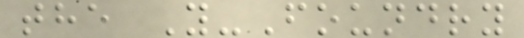the Y-Foundry
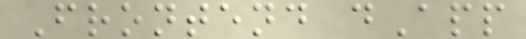Frontend dApp
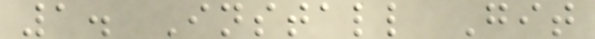1. Install Git
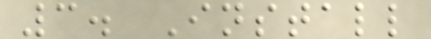3. Install
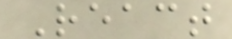React
